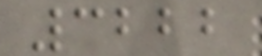3222
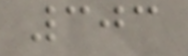303
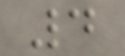4
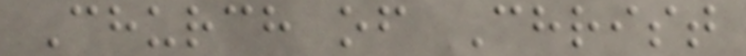Church of Christ
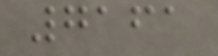7161
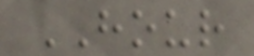HOUR
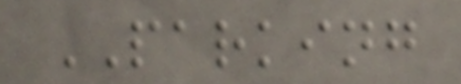PARKING
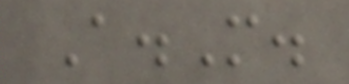A.M.
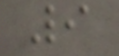9
